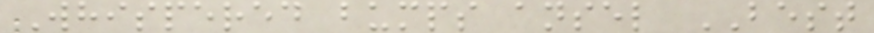Whispered bumps ansel BEST
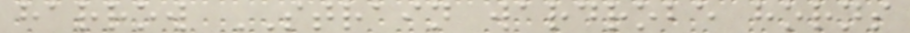harrow STRAIN wardrobe horns
